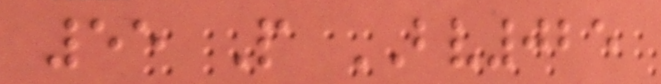55 P BV025
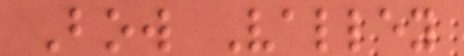Bow Valley
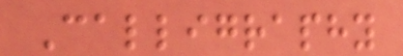Calligraphy
